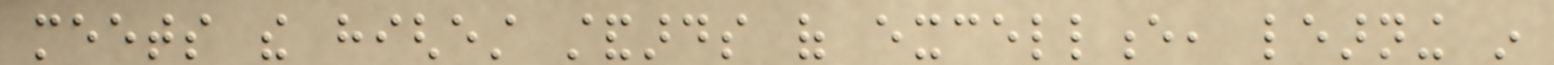meets the highest standards of excellence, learning in
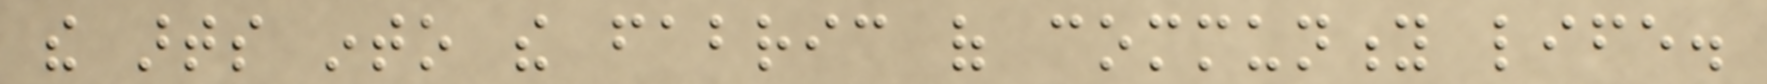the arts into the fabric of community life.
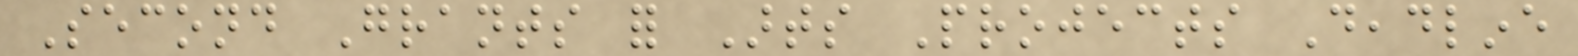Second Grants for Arts Projects Deadline
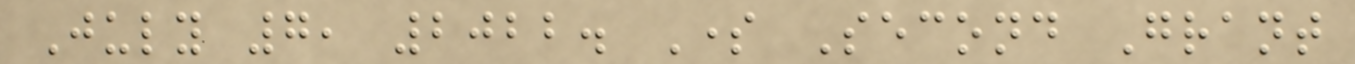July 7, 2022. Some Second Grant
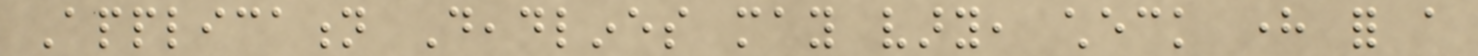Application Deadlines may vary, check here for a
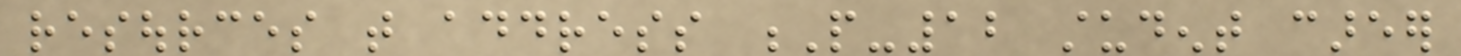resources that address P-12 student career
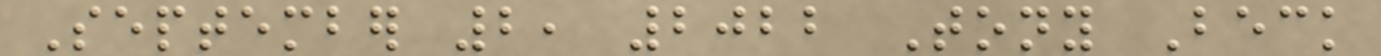September 2, 2022 Tony Beck
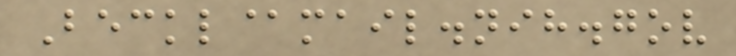Beckl@mail.nih.gov
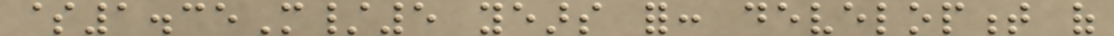$1.35M/5 years for: development of
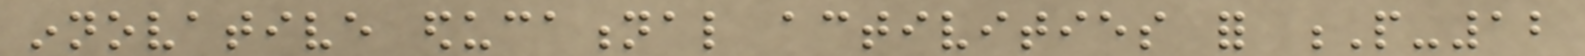innovative educational activities for P-12
